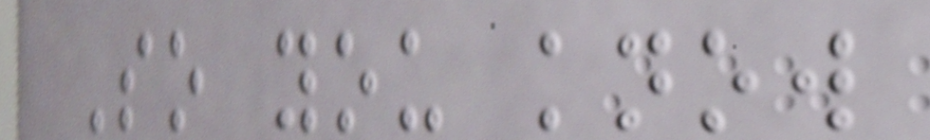So you know
